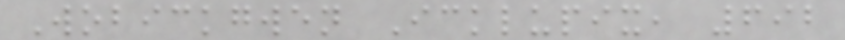Wobickgwen Icklupix, 692
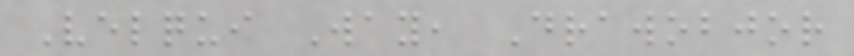Velqui Way, Drawobjor
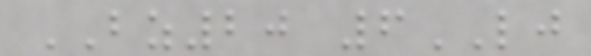BZ20 6LJ
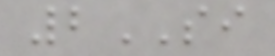2SI
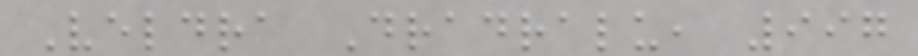Veldra Dradralu, 997
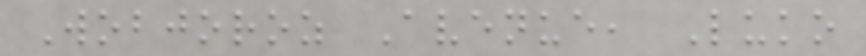Wobjoroz Avenue, Luko
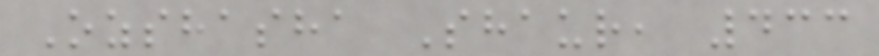Ozshasha Shaur, 433
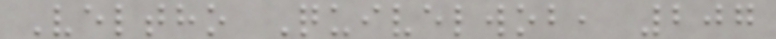Veltho Quivelwob, 207
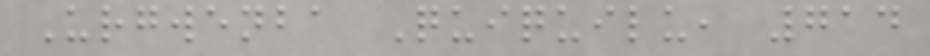Urgwenba Quiquilu, 714
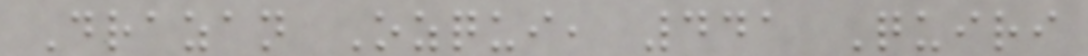Drazan Ozqui, 441 Quiri
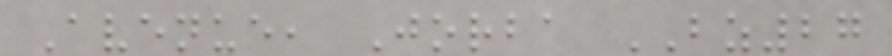Avenue, Jorba BZ27
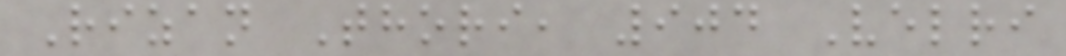Rizan Thori, 904 Velri
